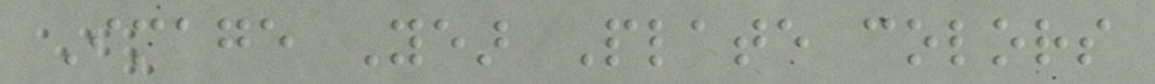Image Year Plate colors
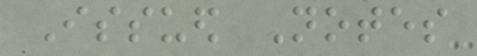Issued Notes
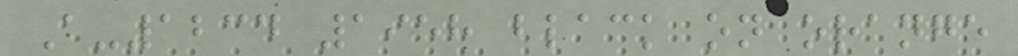A-1234 1958 black on orange
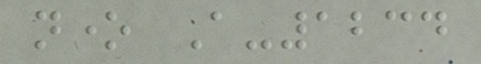none A-1234
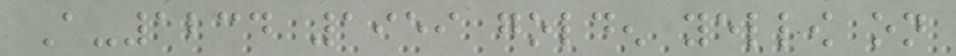A-1234 1959 golden yellow on
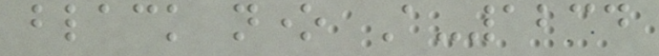black none A-1234
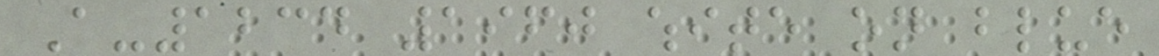A-1234 1960 white on blue
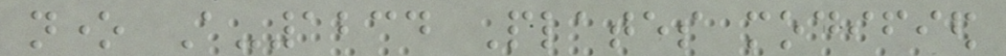none A-1234 Plates modified
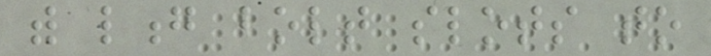with long bolt slots to
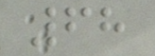68
